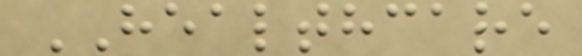HEALTHCARE
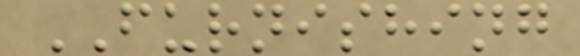FURNISHING
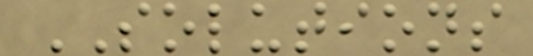SOLUTIONS
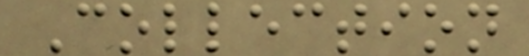Collection
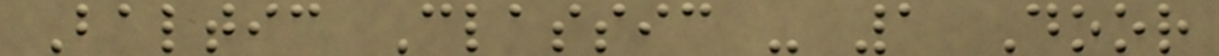Baltic Classic - 1 Door
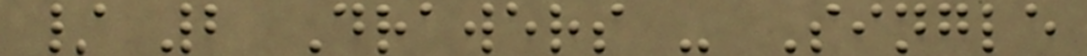/ 2 Drawers - Single
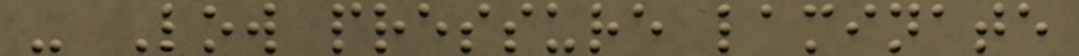- Low pressure laminate
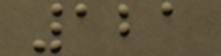121
